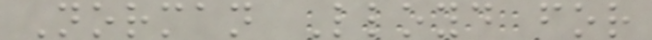Norman Lloyd for
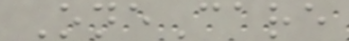OneCare
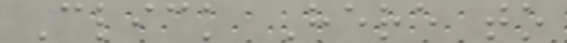Click Here to
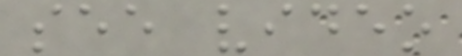see video
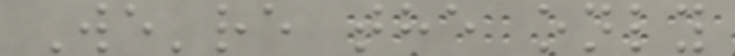We're the only
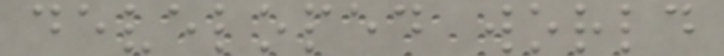developed world
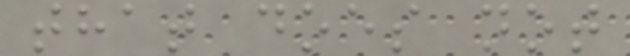that does not
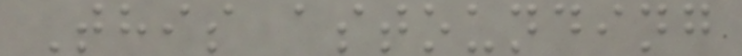This astounding
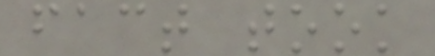fact took
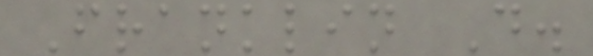Franklin D.
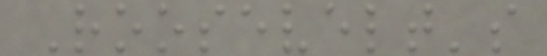Roosevelt's
